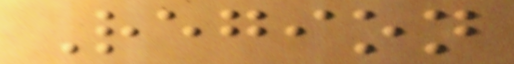Region
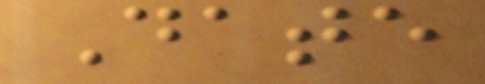Date
